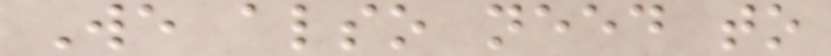We also need to
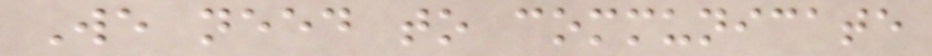We need to communicate
